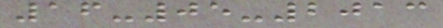16-05-2013
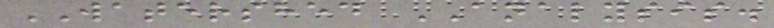WATERSHED ANALYSIS.
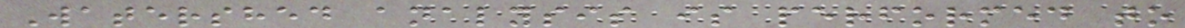Watershed analysis is performed to
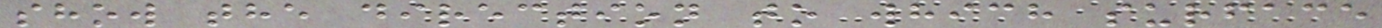show the direction to which surface
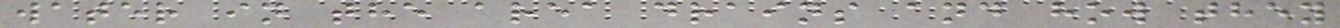water in the area drains and how they
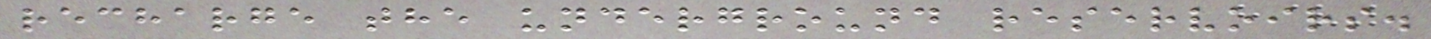recharge the underground reservoirs.
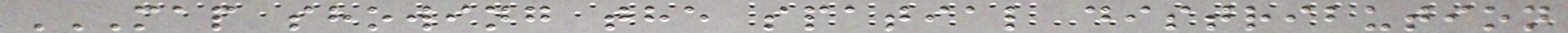MAP SHOWING THE SPATIAL DISTRIBUTION
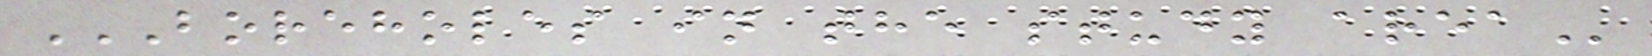BOREHOLES IN THE STUDY AREA
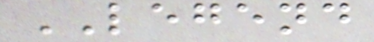LEGEND
